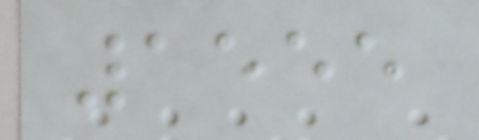1555
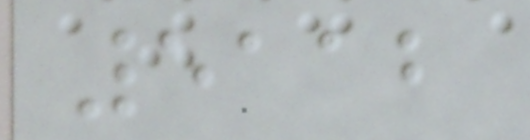5112
